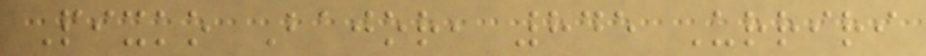Pixko Bajor, 845 Urriri
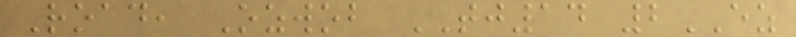Road, Ozwob TJ14 2EZ
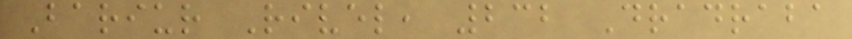Bariur Rivel, 232 Dradraba
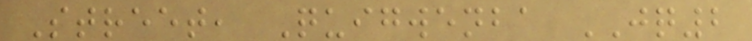Street, Quigwenba JQ2
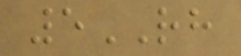5RH
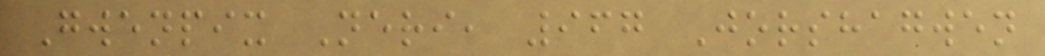Gwenpix Neri, 967 Jorshagwen
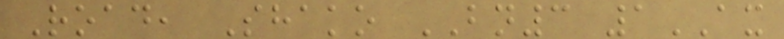Road, Shako BN3 1AX
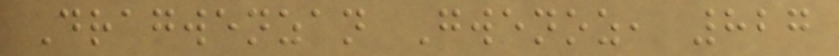Dragwenzan Gwenoz, 827
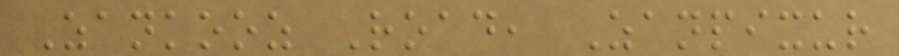Zankooz Road, Zanpixur
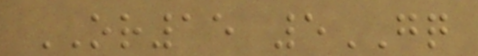OR15 5GQ
